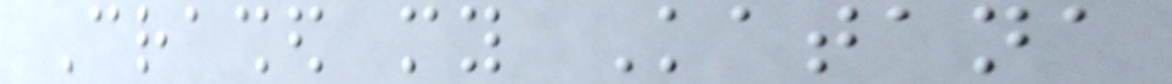Crashed my Katana
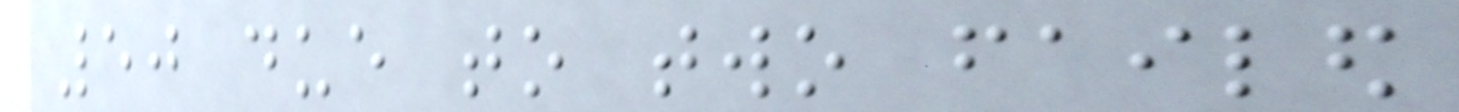50 due to two failed
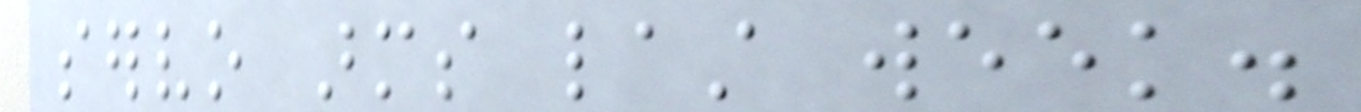servo arms last week.
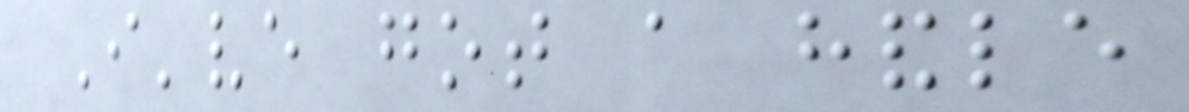I've got a handle
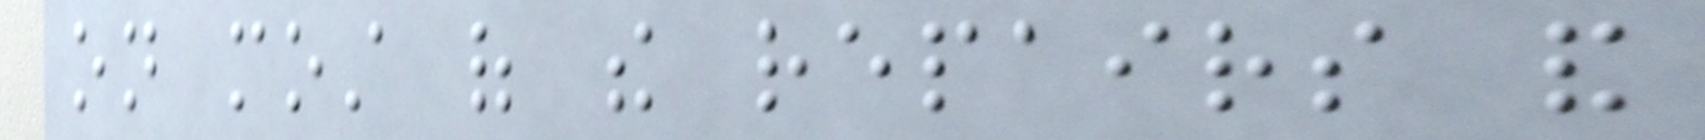on most of the repairs and
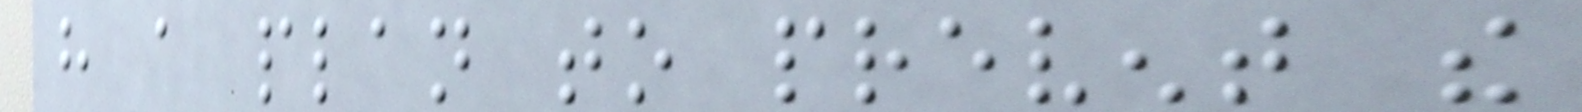have a plan to prevent the
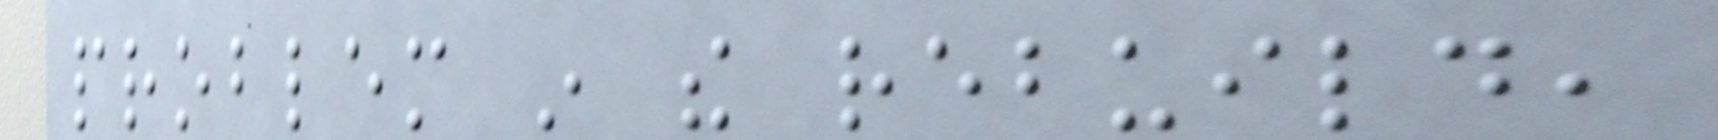problem in the rebuild,
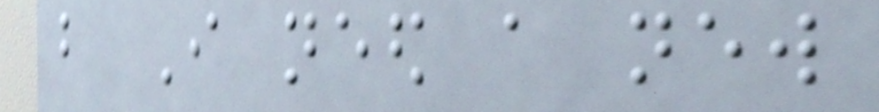but I need a new
